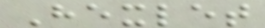Hexlet
